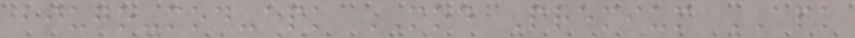biugo-mod-apk MOD Premium APK
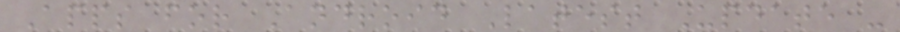Apps for Android Latest Update -
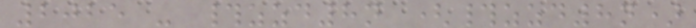2025 - #zzd8n (#zzd8n)
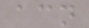acn
